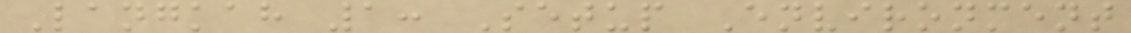Langkah 1: Setup Environment
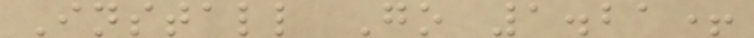Install Go 1.21+
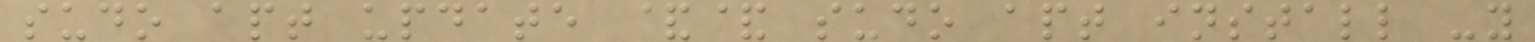sudo apt update && sudo apt install -y
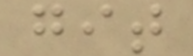git
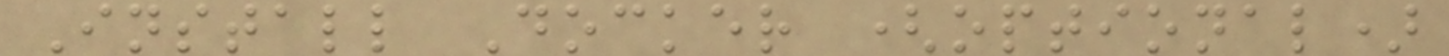Install Docker (optional)
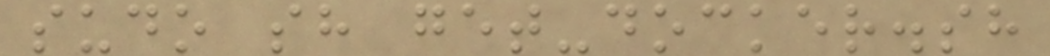sudo sh get-docker.sh
